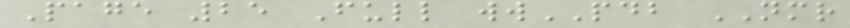Page 25 Full wwPDB NMR
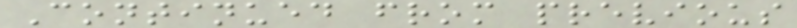Continued from previous
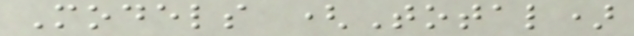Models (Total)
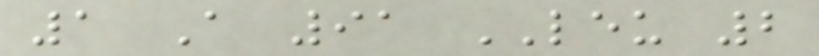1 A 91 LEU 2
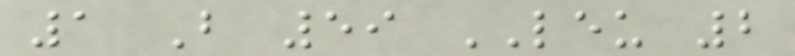1 B 59 LEU 2
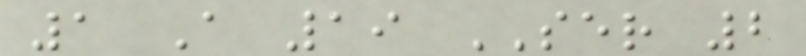1 A 19 SER 2
